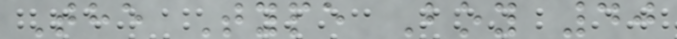The Type Boy 40
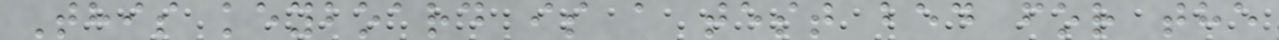This keyboard is a test bed for the
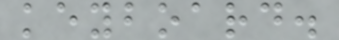keyboard.
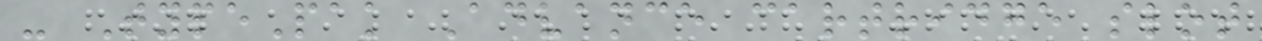- TypePak Advance cartridge slot
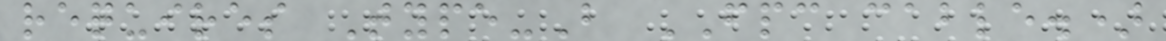requires Type-B FPC cable.)
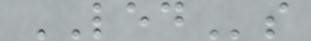LEDs
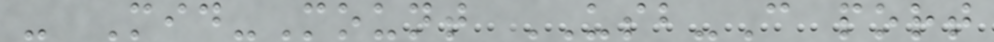- Mid-Mount USB-C port
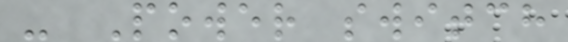- Power switch
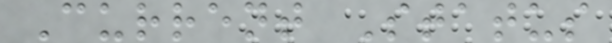Current Status
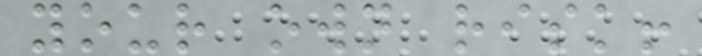your own risk!
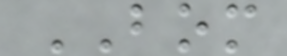BOM
